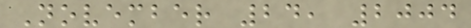November 24, 2004
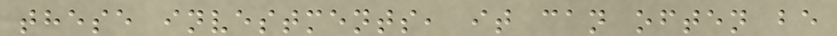these investments, it can often be
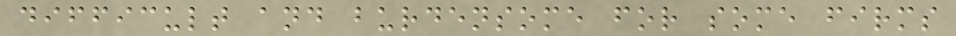difficult and burdensome for some firms
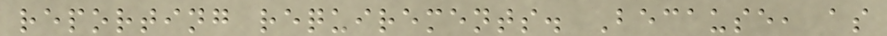reporting requirements. Because, as
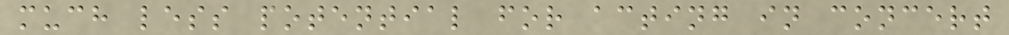much less potential for acting in concert
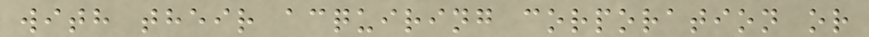with their acquiring corporation or
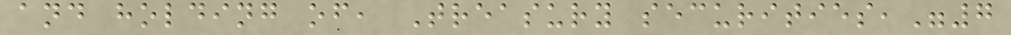and holding of, Treasury securities,"7
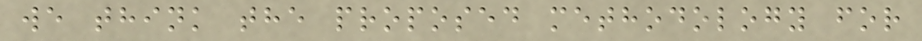we think the proposed methodology for
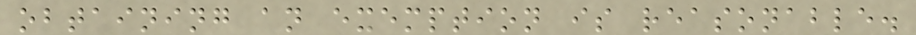obtaining an exemption is reasonable.
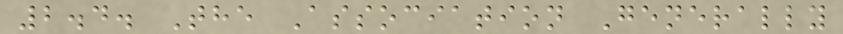2.4. The Association Generally
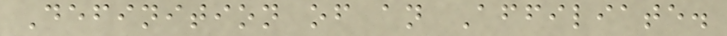Definition of an Affiliate.
